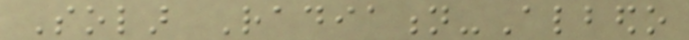Solar Radiation-Albedo
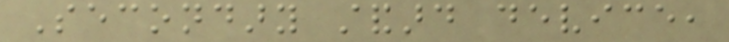Secondary standard device,
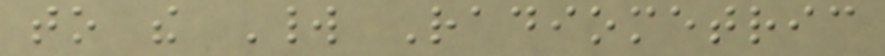to the World Radiometric
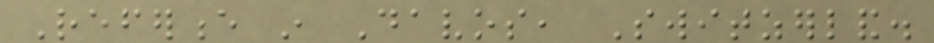Reference in Davos, Switzerland.
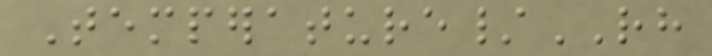Temperature/RH
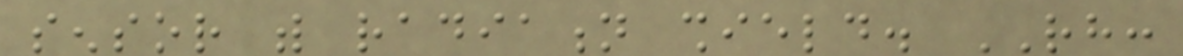sensor with radiation shield. RH:
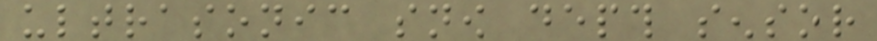ultrasonic snow depth sensor
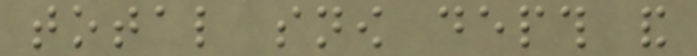total snow depth and
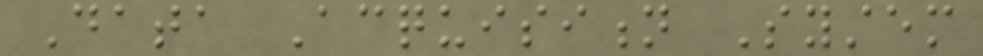Data Acquisition System
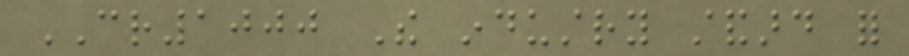CR1000 The industry standard for
